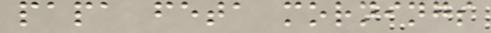papa feta mornings
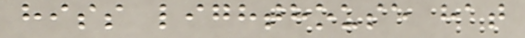hiss lighthouse hat
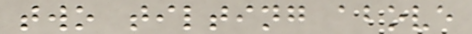two tilting above
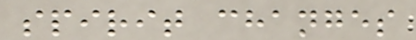spirit changes
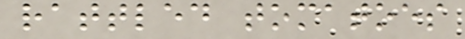rattled tomatoes
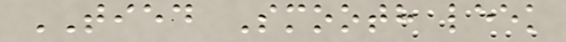TIED Smooth leek
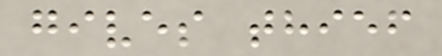gives thief
